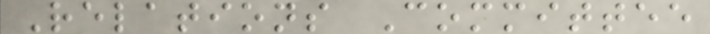Relations Committee
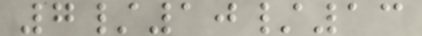7/10/13
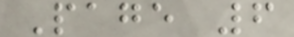Page 6
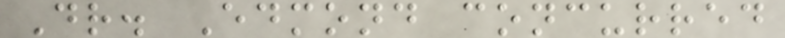Dr. Edmond concurred
